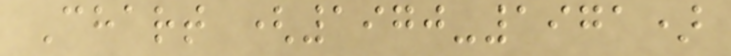Chart (1970-1971)
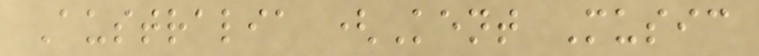Australia (Kent Music
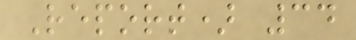Report) 34
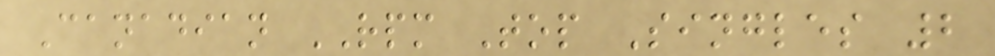Canadian RPM Top Singles 2
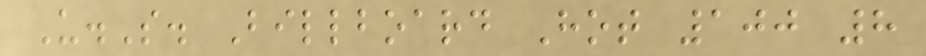U.S. Billboard Hot 100 8
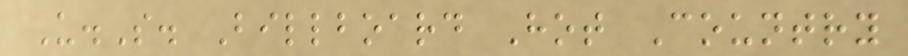U.S. Billboard Hot Country
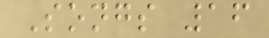Songs 16
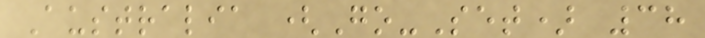Australia (Go-Set) 38
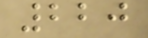220
